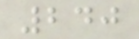240
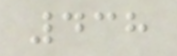438
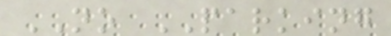NO PARKING
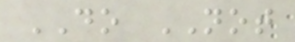DO NOT
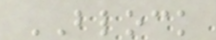BLOCK
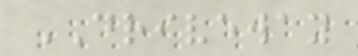DRIVEWAY
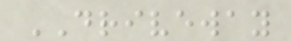DRIVEWAY
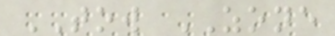TOW ZONE
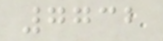7732
